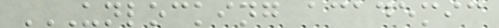UNLOCKING ACADEMIC
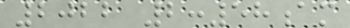2022 2:58am
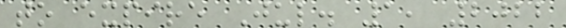to expire Jul. 1, 2022
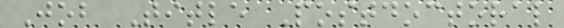Job Title Postdoctoral
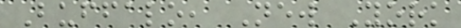Buffalo, New York
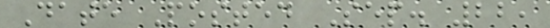Date Posted Sep. 22,
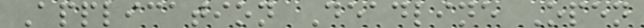Application Deadline Open
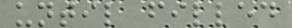until filled
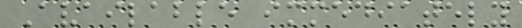Available immediately
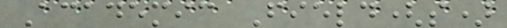Academic Field(s)
